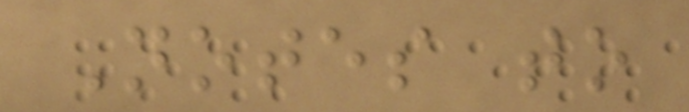Notes to
